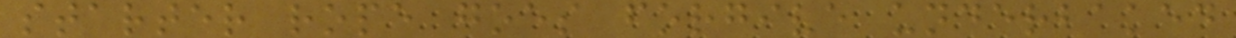starter rope goes forgive underbaked
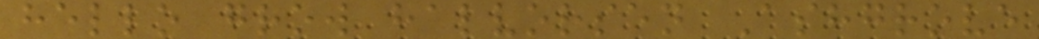hello grow halvorsen Ashgrove
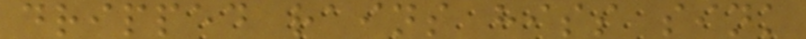dripped rains hiss sink
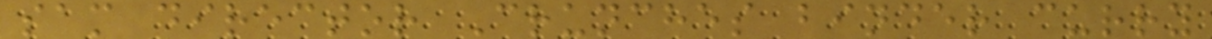sam director Crunches binder curry
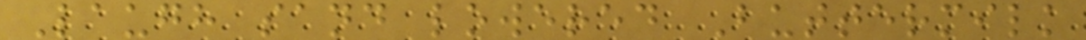Laugh sand lowered Buttermilk
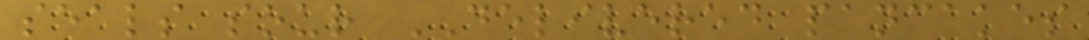seals sour DELIVERED pancakes
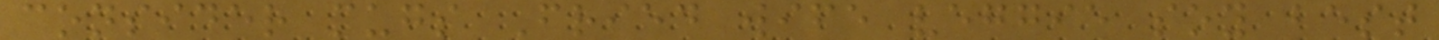consider mugs Fried wife veggie soy best
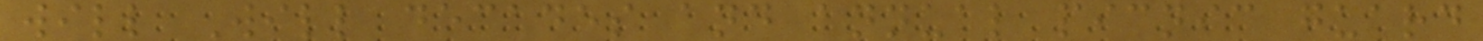will Will decades and annual picnic guard
